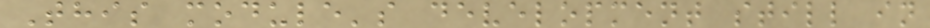This module's development still in
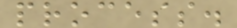process.
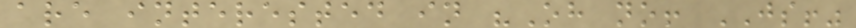are interested in "Oh no! JS!"
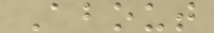About
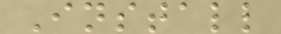Install
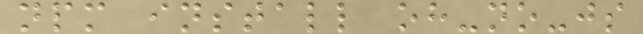npm install oh-no-js
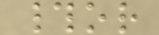#or
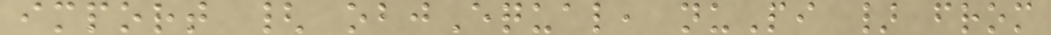import { objEqual, nuPi } from
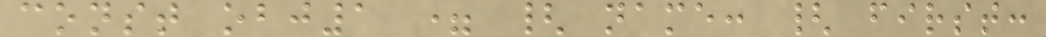const obj1 = { name: { first:
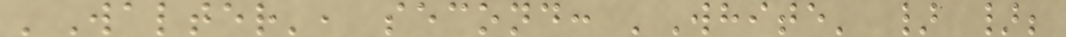'Walter', second: 'White' } };
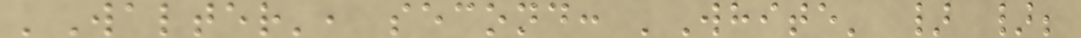'Walter', second: 'White' } };
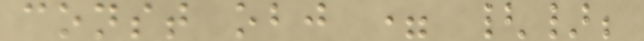const obj = {};
